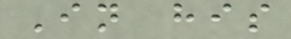In his
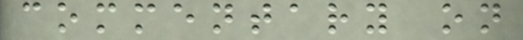commentary on
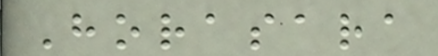Horasara
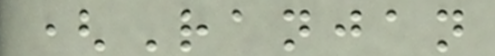(Ranjan
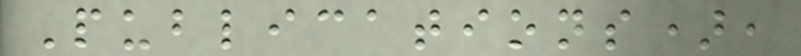Publications),
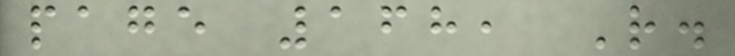page 168, R.
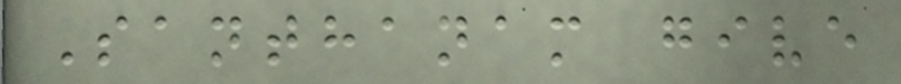Santhanam give
